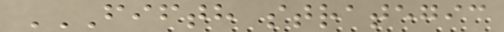FIFTH STRATEGIC
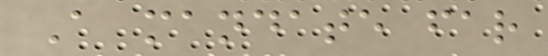A mandate far
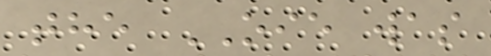the OIE was
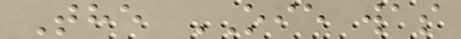The OIE was
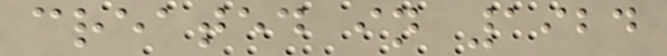created in 1924
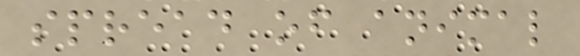spread of animal
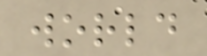world
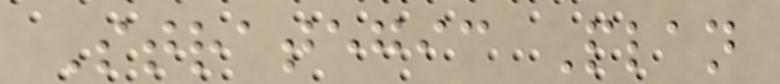Strategic Plan
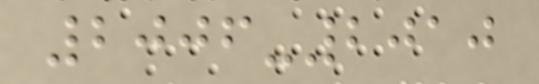2006-2010
